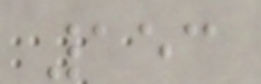153
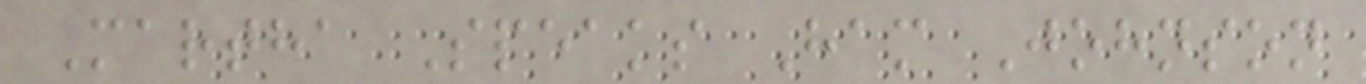Martha Speaks Ham Johnson
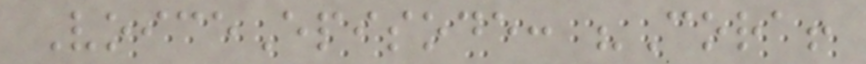VoiceEpisode: "Cora!
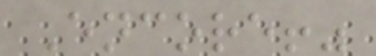Encore!"
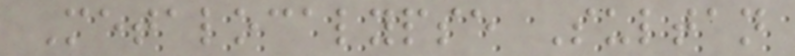Metalocalypse Sultan
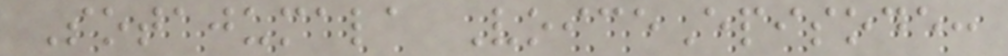Sotajumala VoiceEpisode:
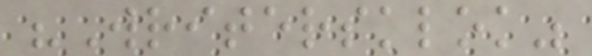"Writersklok"
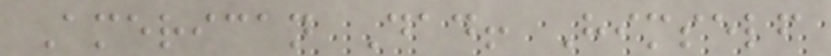American Dad! Himself
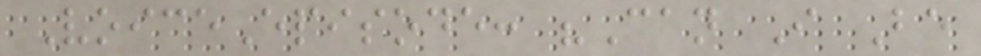VoiceEpisode: "Can I Be
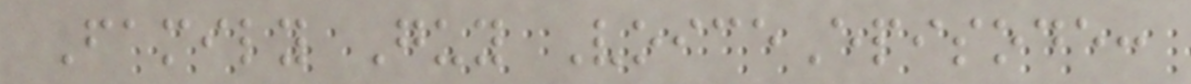Family Guy VoiceEpisode:
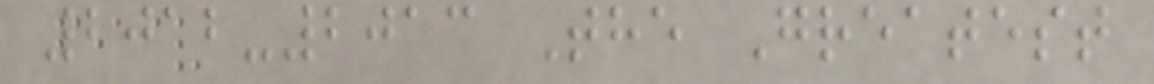2012-2013 The Greatest
